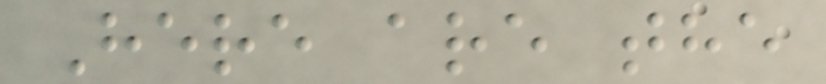Here are the
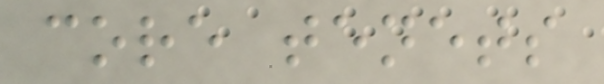core tenets
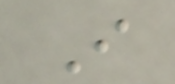I
